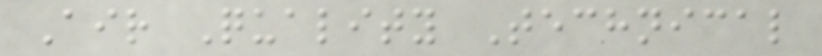Air Quality Technical
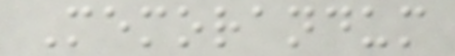Memorandum
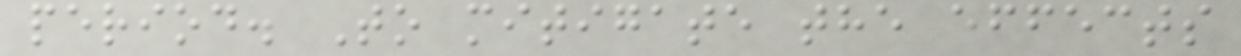period. To mitigate the effects
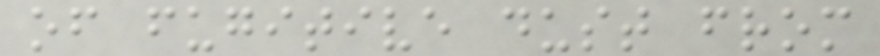of fugitive dust from
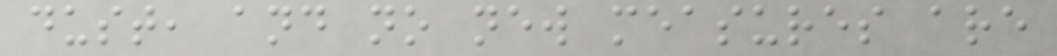dust, and no new measures are
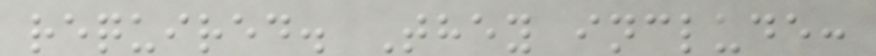required. They include:
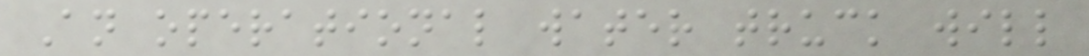An operational water truck will
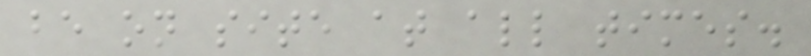be on site at all times.
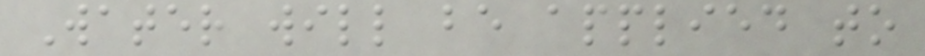Water will be applied to
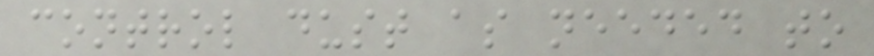control dust as needed to
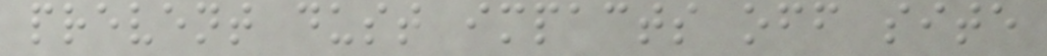prevent dust impacts off site
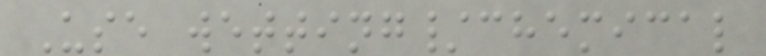Use wetting/chemical
